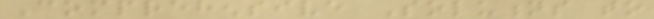Comprehensive Solutions to
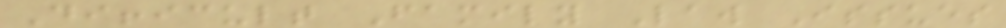Difficult Family Law Issues
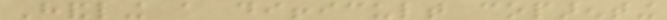Handling a difficult coparenting
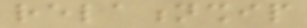relationship
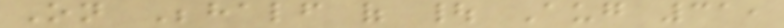On Behalf of | Aug 31,
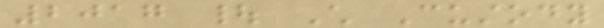2017 | Child Custody
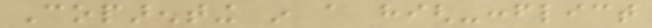Coparenting in a high-conflict
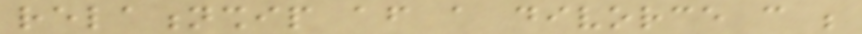relationship after a divorce can be
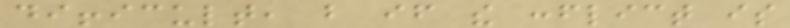difficult, but if the conflict is
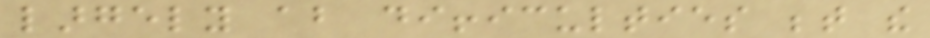largely about difficulties between the
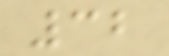32
